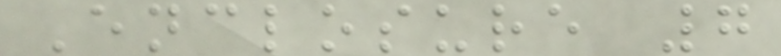Enclosure 7
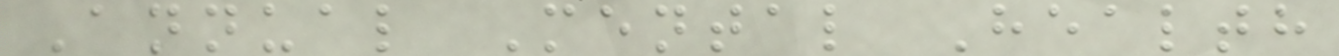Annual Mental Health
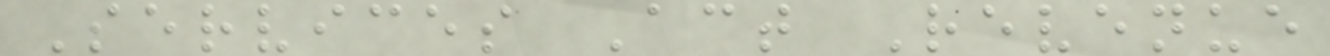Services Act Revenue
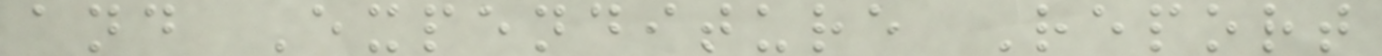and Expenditure Report
